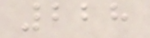228
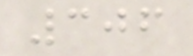306
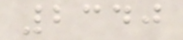2340
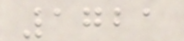1721
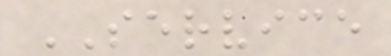SERVICE
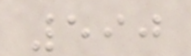590
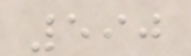590
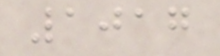1017
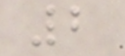2
